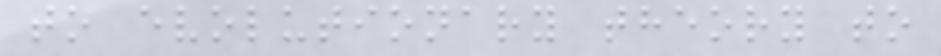to evolutionary theory to
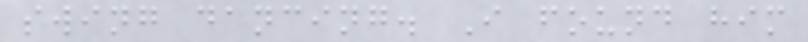swing dancing. I found him
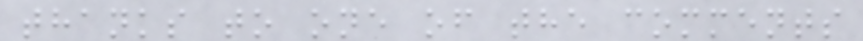thanks to one of the comments
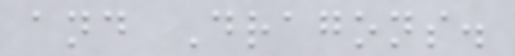and Dragons.
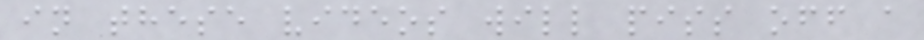in these videos will piss off a
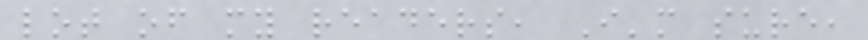lot of my readers, I'm sure,
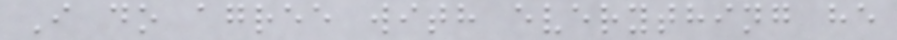I do agree with everything he
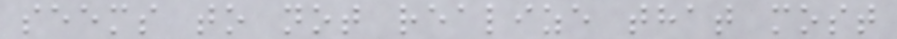seems to not realize that most
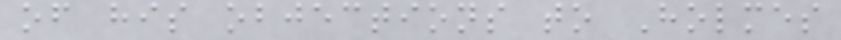of his objections to Holmes
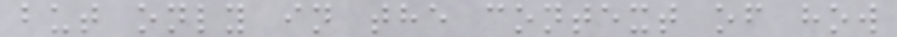but only in the context of how
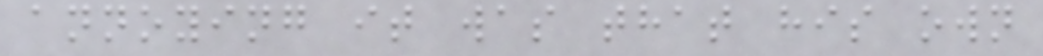annoying it was that his own
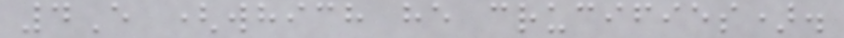4E (which he crucifies).
